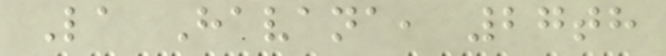La Havana, 27th
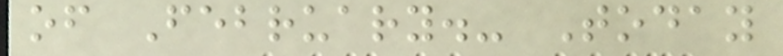of February.- Today
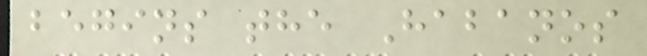begins the Habanos
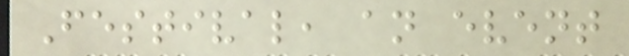Festival, an event
